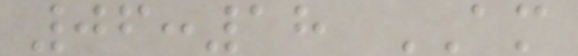06:18 AM
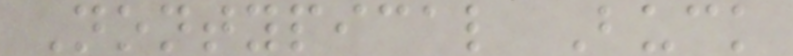Nontypical Buck
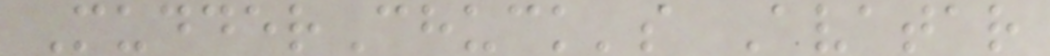MudderChuck's Avatar
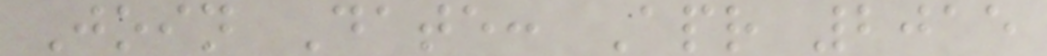Join Date: Apr 2015
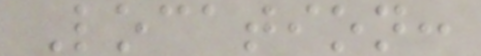Location:
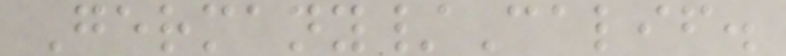Germany/Calif.
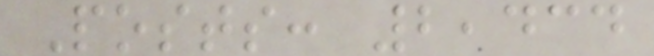Posts: 2,434
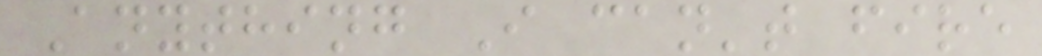Anything I can't fire
